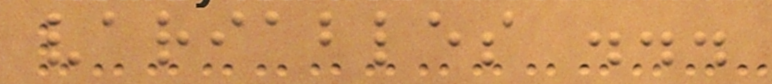variables ...
